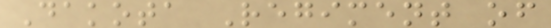Dakota Regiment of
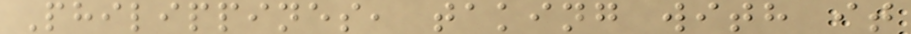Philippines, taking with it
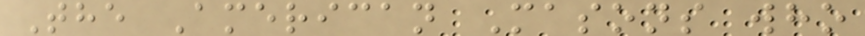The American Masons who
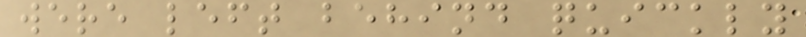were left behind quickly
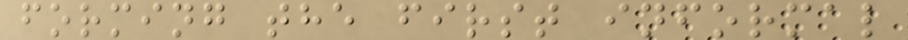forming the first informal
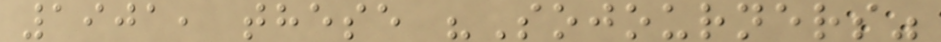1901, these "Sojourners"
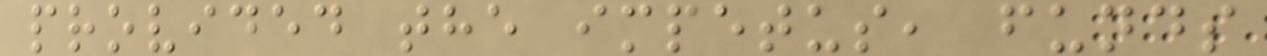provided the impetus, funds
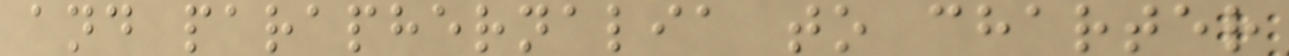and paraphernalia to charter
